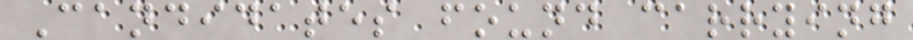Candidates found carrying
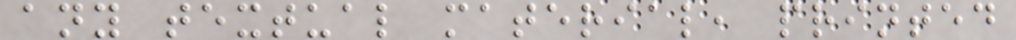any textual material, printed
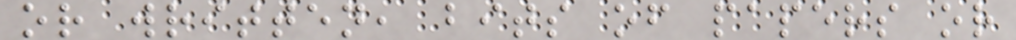or written, bits of papers or
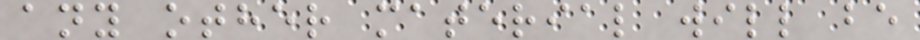any other material will be
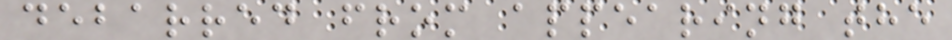debarred from appearing the
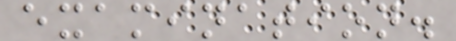examination.
